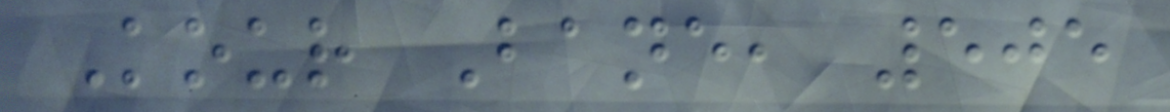Kour Bane, 505
